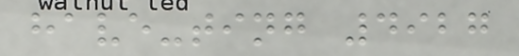have-ting 4927
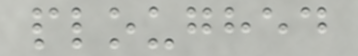ploughed
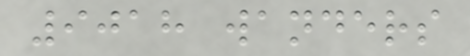9018 wanders
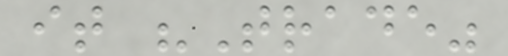it "Trade"
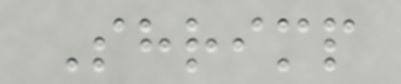Shrimp
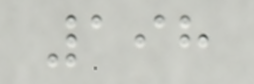198
